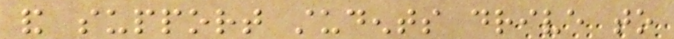and support students drive to
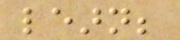learn;
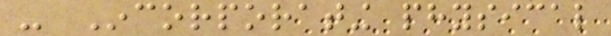- Incorporating physical
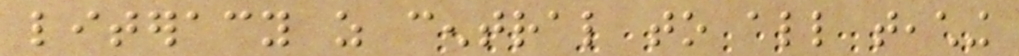literacy as central to all teaching
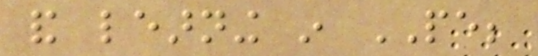and learning in PE;
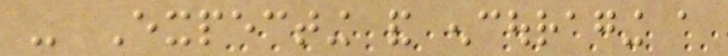- Expecting and encouraging a
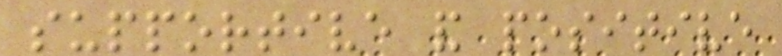supportive and positive
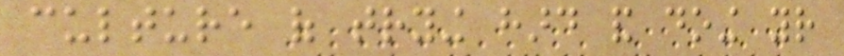culture of trying hard and doing your
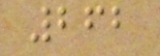262
